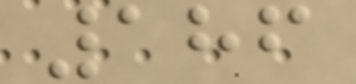186
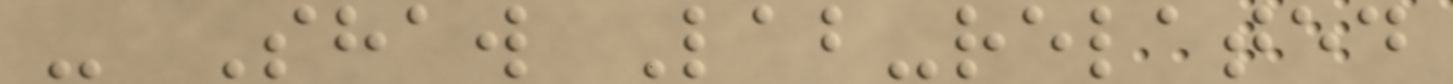- Shaw Lab-related
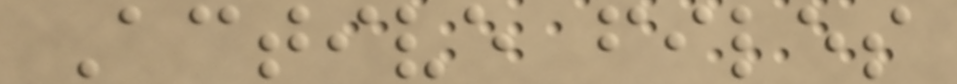Active files
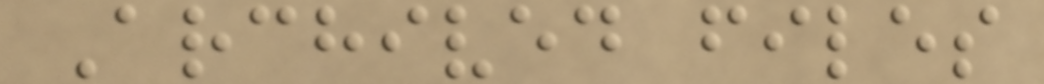Archived files
